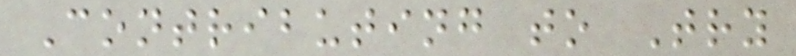Contributing to Try
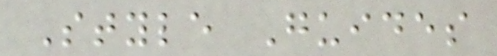Style Guides
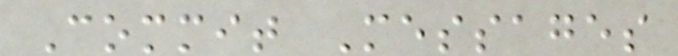Commit Messages
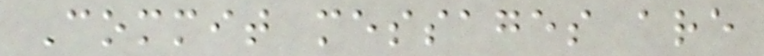Commit messages are
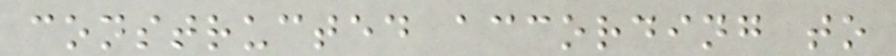constructed according to
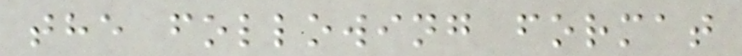the following format
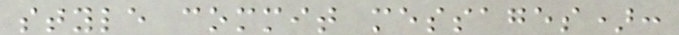style commit messages):
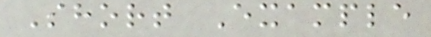Short Example
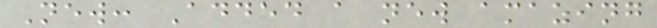New: Added a new amazing
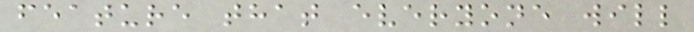feature that everyone will
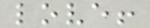love!
